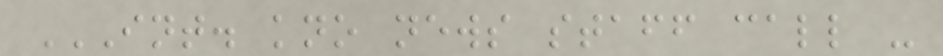INT. KNO NEWS STAFF CALL -
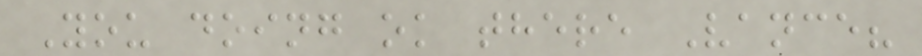You doing ok there Vance?
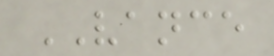VANCE
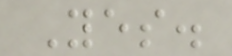Yes.
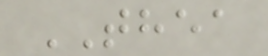THEA
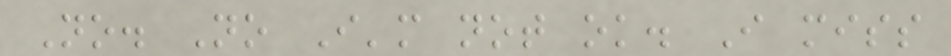No. No I'm not ok. I miss
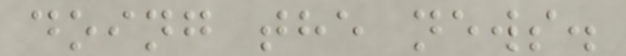doing the news.
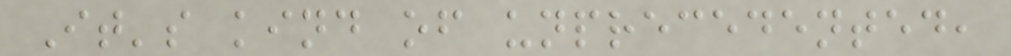It's kind of unprecedented,
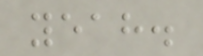yeah.
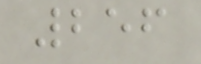256
